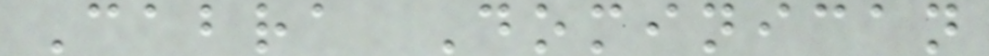Cabra Dominican
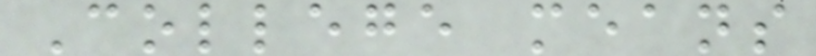College means
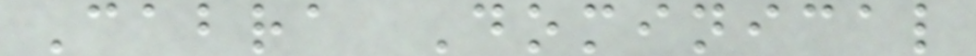Cabra Dominical
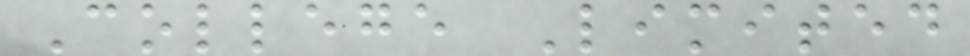College Limited
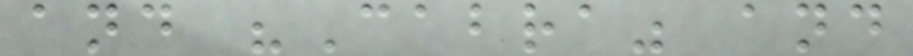and "Cabra" and
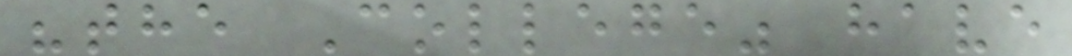"the College" have
